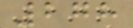278
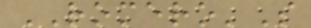ROMERO'S
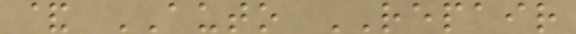& AUTO REPAIR
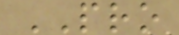PRO
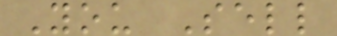You Sell
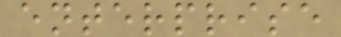enterprise
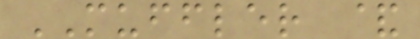MUFFLER &
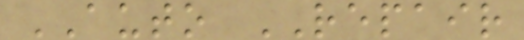AUTO REPAIR
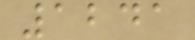1241
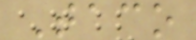Taco
